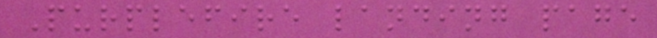Purplefire landing page
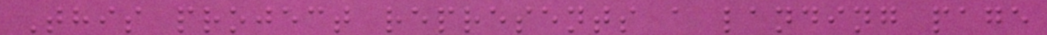This project represents a landing page
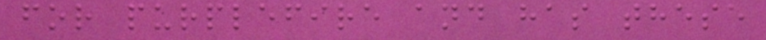for purplefire and has these
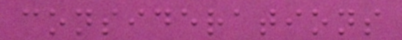considerations
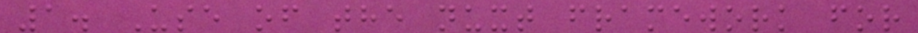1. Use of the nuxt framework for
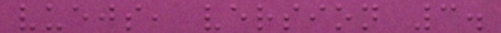vuejs, version 3.
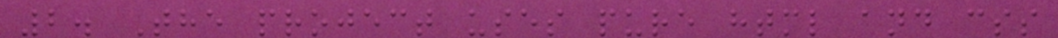2. The project uses pure html and css
